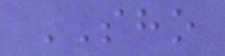SHO
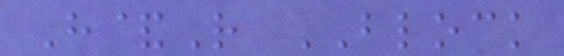H&R BLOCK
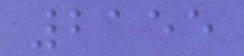2155
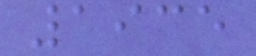1935
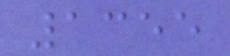1355
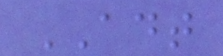ADT
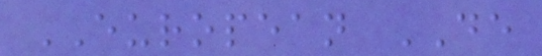EUROPEAN DE
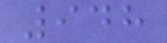948
